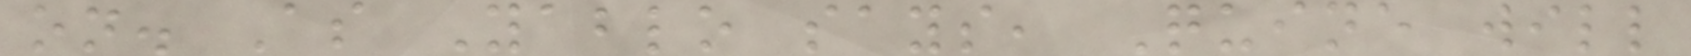on. As Yablo says, Quine will
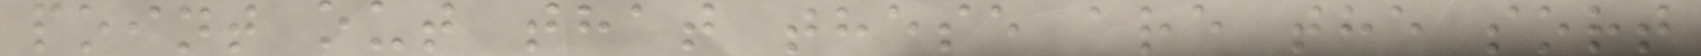point out that these are the sort
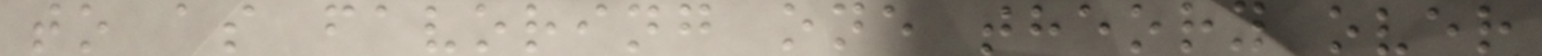to as favoring one theory over
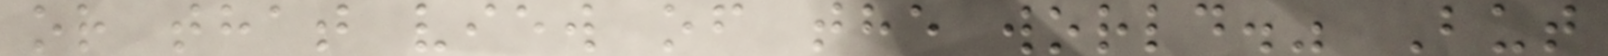or that view of the world." But
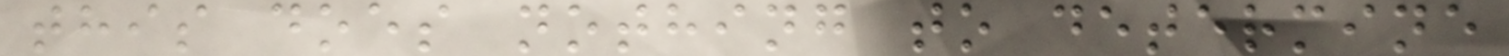this does nothing to determine
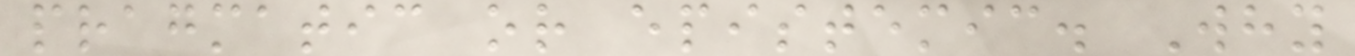pragmatic or epistemic. Why
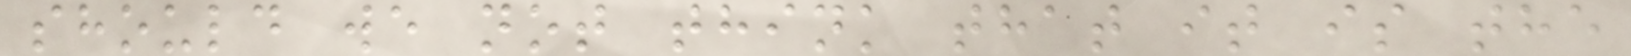should we not think that it is the
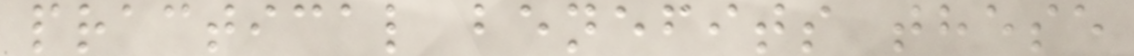practical benefits these
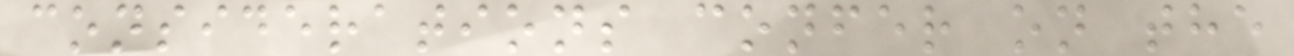considerations confer on the
